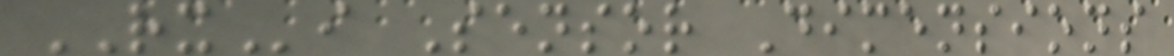RXi Sensor Dimensions
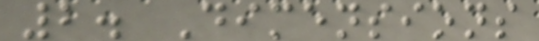2. Dimensions
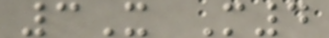3X M4
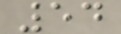54
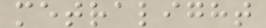metralight
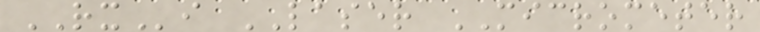RXi LASER MICROMETER
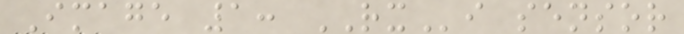Image 1: RXi sensor
